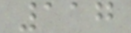117
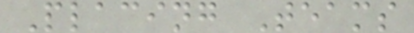Placing Teams
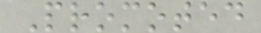Promoted
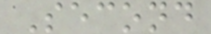Second
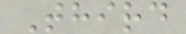Third
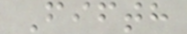Fifth
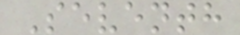Seventh
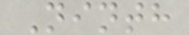Ninth
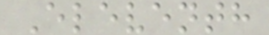Eleventh
